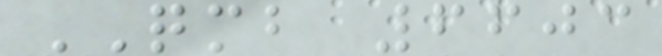QMB 6603
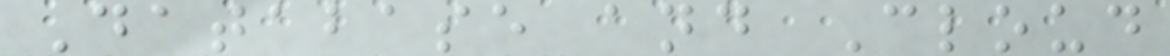Database and Cloud
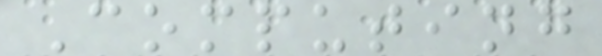Computing
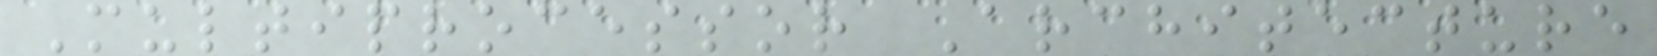Multiprocessor Architecture
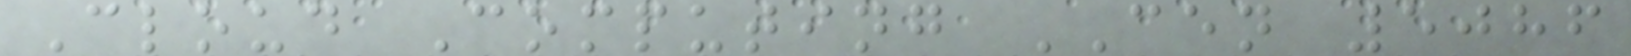Cloud Computing CEN 5086
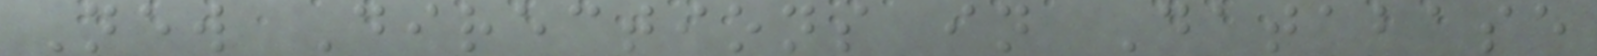New Directions in Database
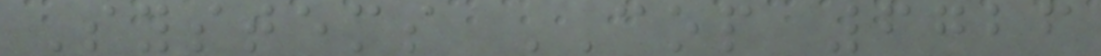Systems COP 6726
